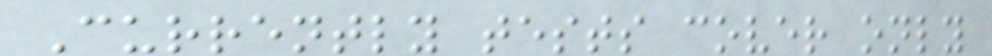Currently tests cover only
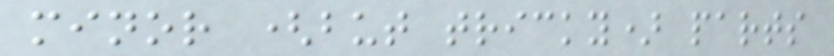minor (but tricky) parts
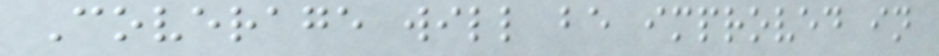Coverage will be improved in
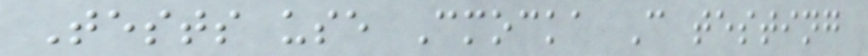Tests use Cmocka C testing
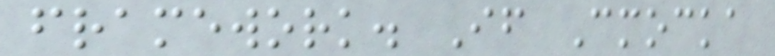framework. If Cmocka
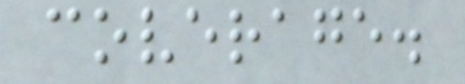coverage.
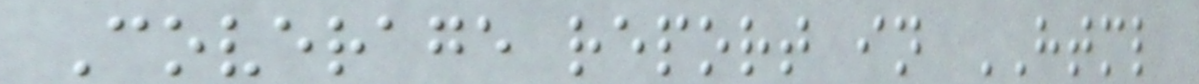Coverage report in HTML
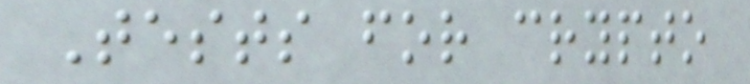Tests for crypto
